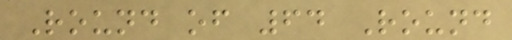Round of 64 Round
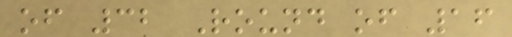of 32 Round of 16
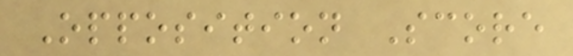Opposition Score
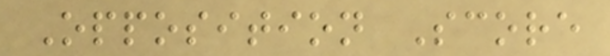Opposition Score
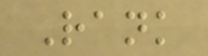Rank
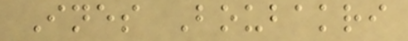Ines Boubakri
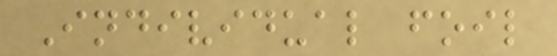Individual foil
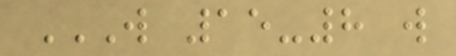W 15-8 W
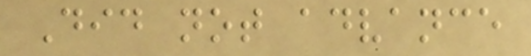Did not advance
